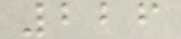226
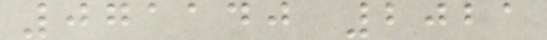071140 2021
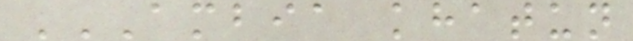AMBIA KHATUN
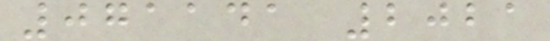071141 2021
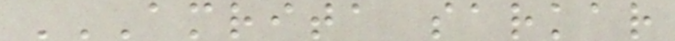AMRITA SARKAR
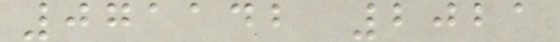071142 2021
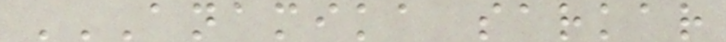ANAMIKA SARKAR
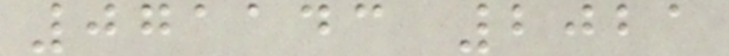071143 2021
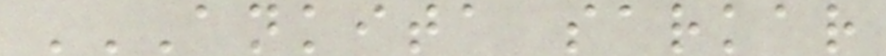ANKITA SARKAR
